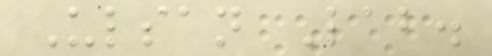Ulsan Lab.
